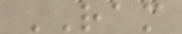RAM
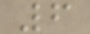6
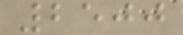2500
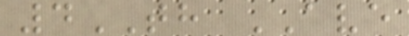4TH AVE
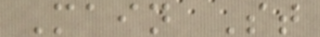Main St
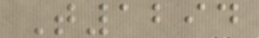T1294
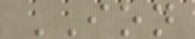ION
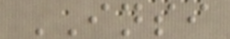INSI
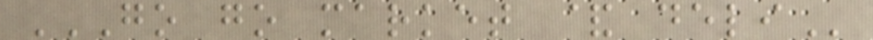GO GO MARKET & DELI
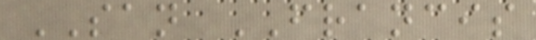SAN FRANCIS
